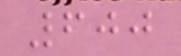600
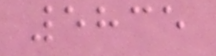5835
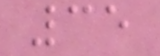35
